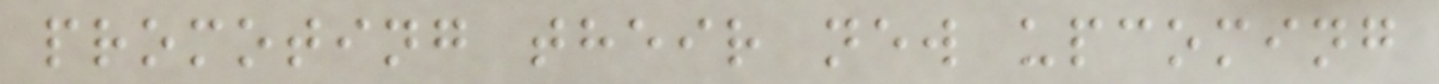promoting their new upcoming
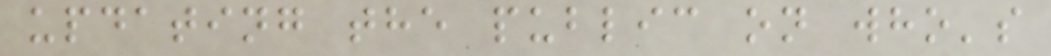updating the public on who's
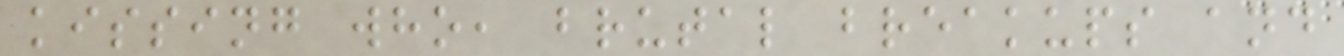kissing who, brutal breakups and
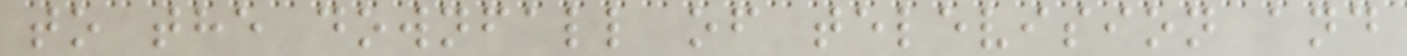to the downfall of television and
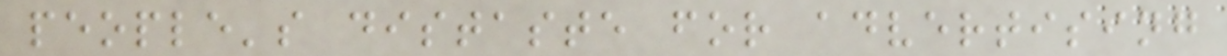people's distaste for advertising
